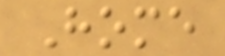Home
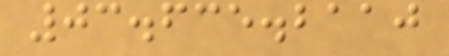03.635.2110
